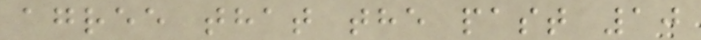agree that the past 10
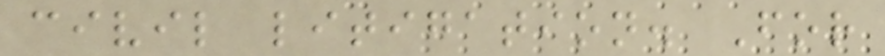civil litigation. For
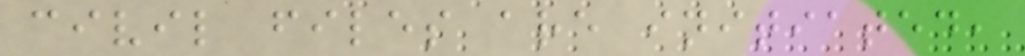civil files are initiated,
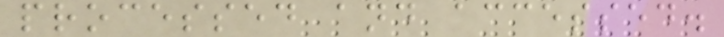processed and accessed.
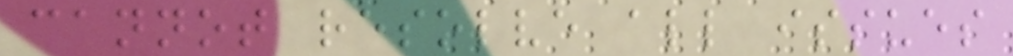cannot resolve all issues
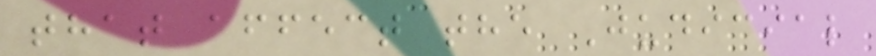that affect the Judicial
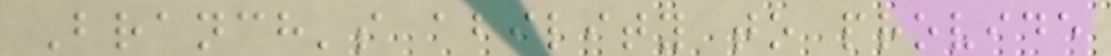Branch's ability to provide
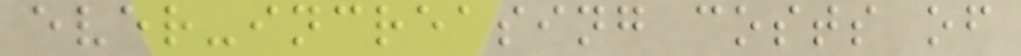ever-increasing costs of
